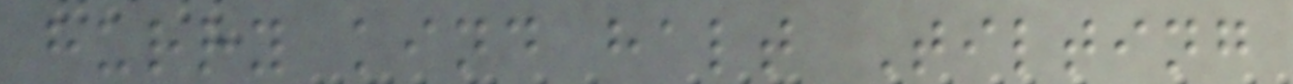hurry kind halt Tilting
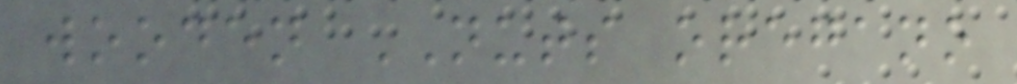wooden NUTS oregano
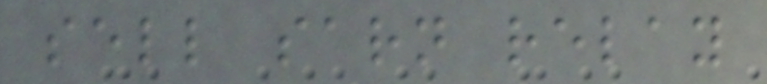sell sarn relay
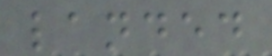landed
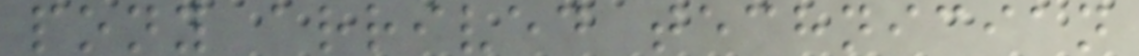pony arrived technician
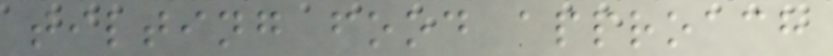tilting food approach
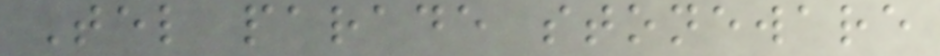Tel parade stoneware
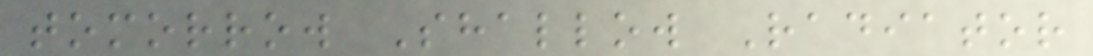tomorrow Shallow Radiator
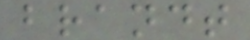brandt
